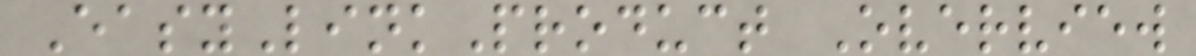EasyLinkProduct Overview
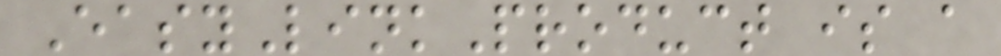EasyLinkProduct is a
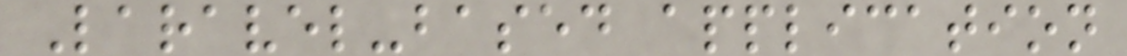Laravel-based application
